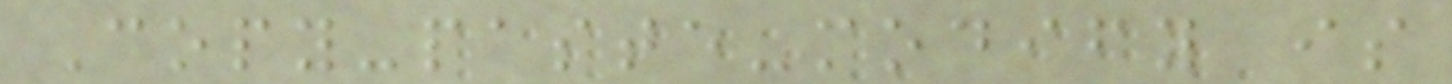Copy-paste-modify is
